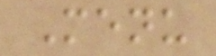Menu
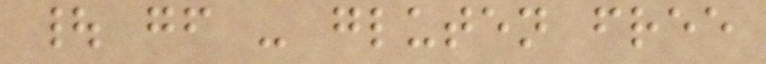| gf - gluten free
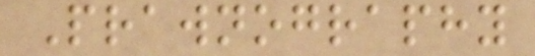Prawnography
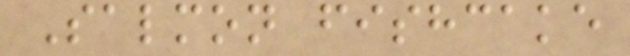Salmon fishcake
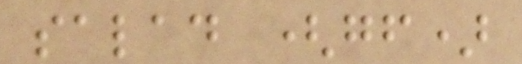salad (gf)
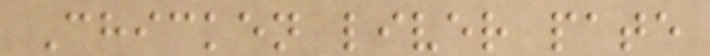Chicken liver pate
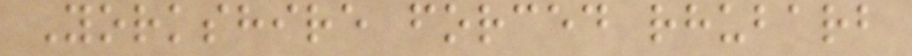Yorkshire forced rhubarb
